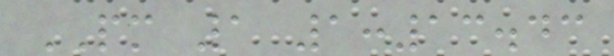PM 1 1:13.43
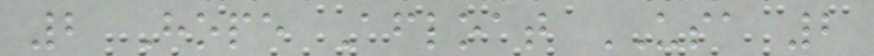2 Hope Afloat USA 2
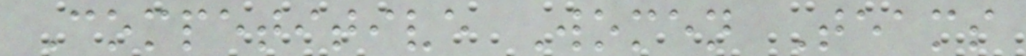Competitive Women Teams
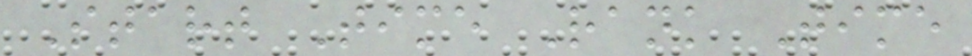Start Time Rank Time
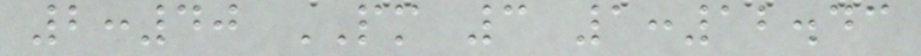2:40 PM 3 1:12.43
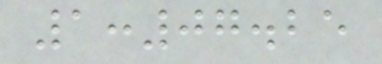1:07.25
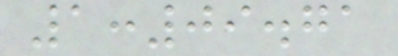1:09.71
